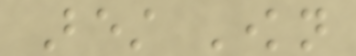Best Known
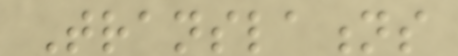Translations
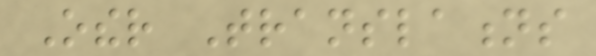Other Translations
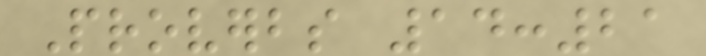Proverbs 14:21
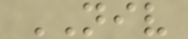NIV
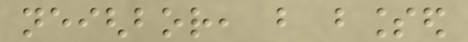neighbor, but blessed
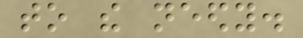to the needy.
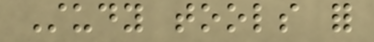Study tools for
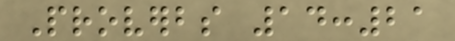Proverbs 14:21
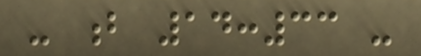- b 14:33 -
